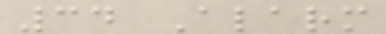34 Alarm
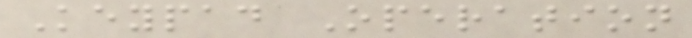Keypad Operation
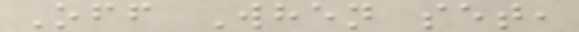Off When set,
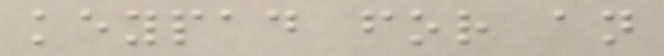keypad for an
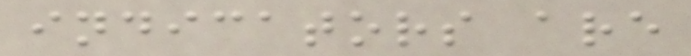indicators are
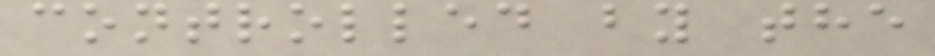controlled by the
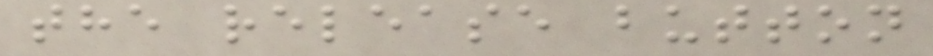the release button
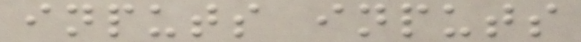inputs inputs
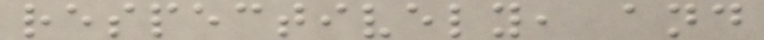respectively, and
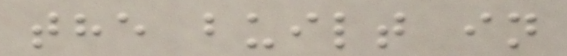the built in
